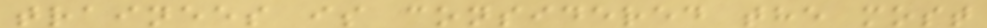trainees is considered the most
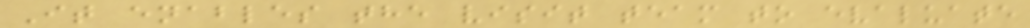It enables the visit team to evaluate
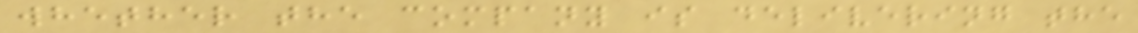whether the company is delivering the
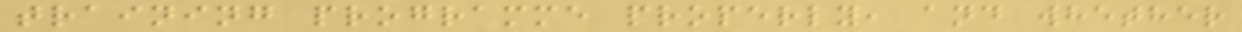training programme properly, and whether
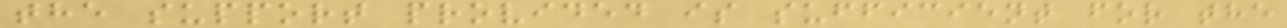the support provided is sufficient for the
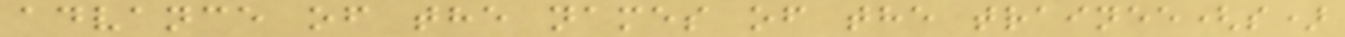advance of the names of the trainee(s)
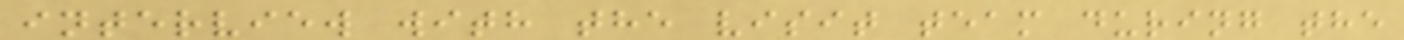interview with the visit team during the
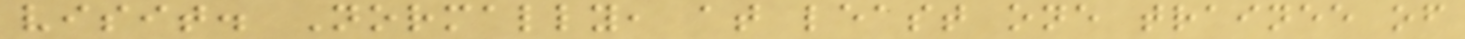visit. Normally, at least one trainee of
